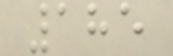185
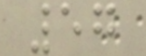57
